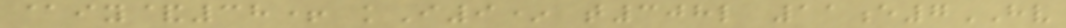@iy&38+ kI9* t308l 11e7HV
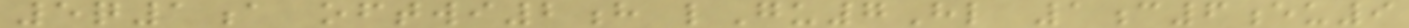5q1a oftwi2h lGu7Hl 1c6eu9
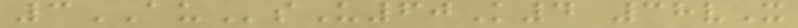3AUsU60K4 38vX
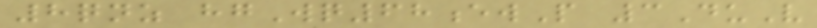8qnz hgWq68ewP 3DuV
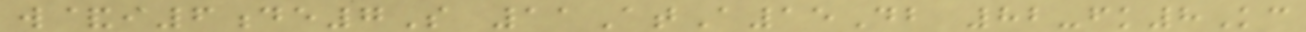w&i6de7S 11AtA15Db 82-fk8Kc
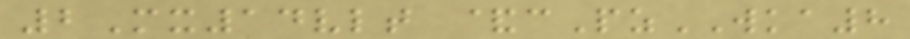2Mx14vlt &cPzWKA8
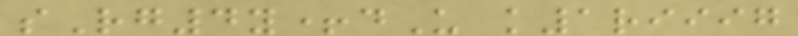sRg4y+dU k1riiig
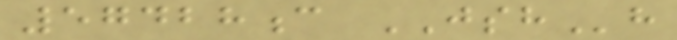57428c JSHh
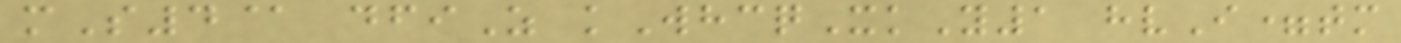mS4@ dfiZ kWhcqXkY1 hvI=tm
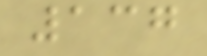137
